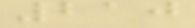210
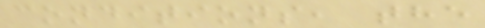conditions, the
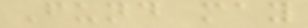Fund may
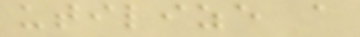utilize a
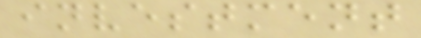investment
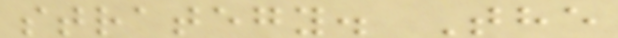strategy. The
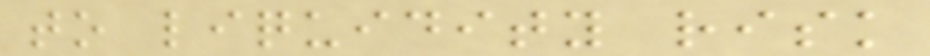to liquidity risk
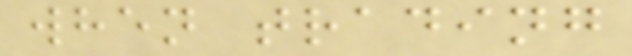when trading
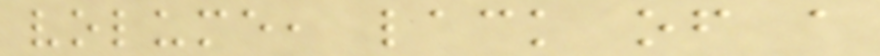volume, lack of a
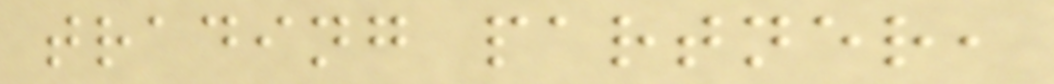trading partner,
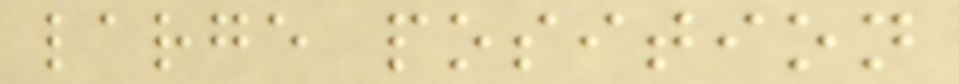large position
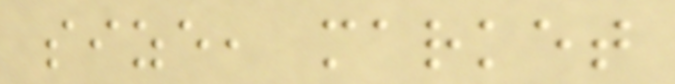size, market
